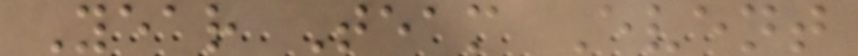Year Team Event
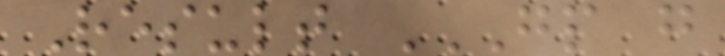Result GP G
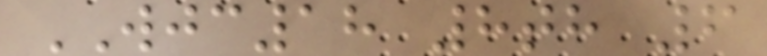WJC18 8th 6
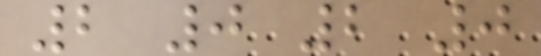2 0 2 0
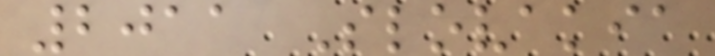2011 Slovakia
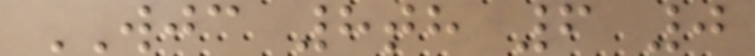WJC 8th 6 0
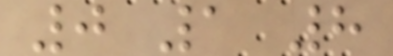0 1 8
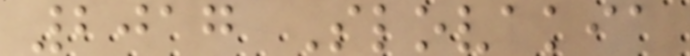2017 Slovakia
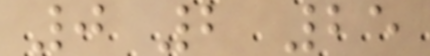0 2 25
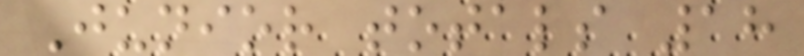Junior totals 18
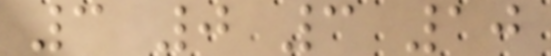3 0 3 10
